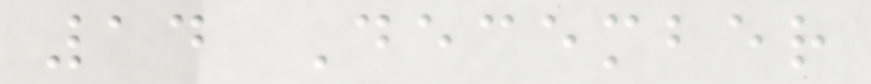14 December
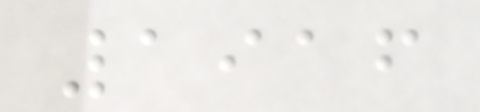1916
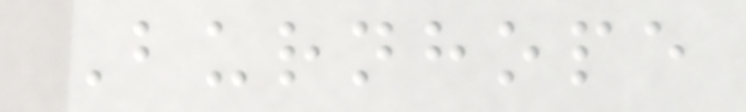Burnhope
